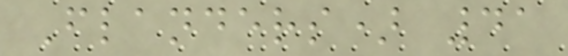Flanders) 41
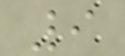9
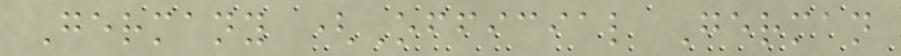Germany (Official German
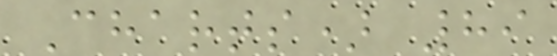Charts) 89
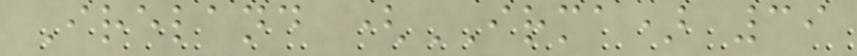Ireland (IRMA) 39
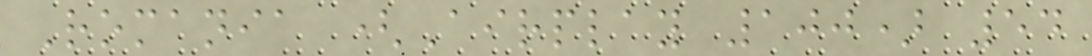Romania (Airplay 100) 54
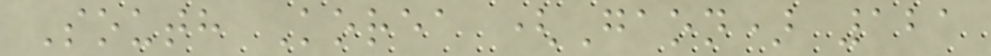South Korea (Gaon) 121
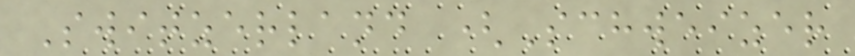Switzerland (Schweizer
